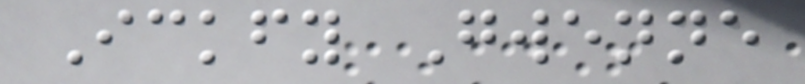Ickfy Gwenne
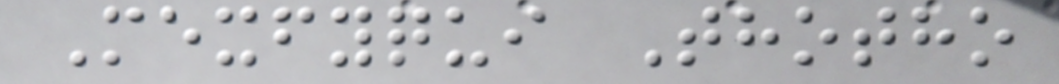Mexfyqui Thotho
